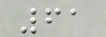61
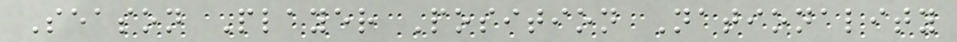Season Player Position Nationality
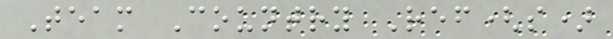Team Country Ref(s)
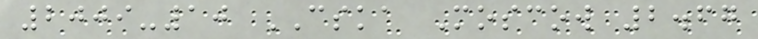2009-10 CSKA Moscow 2.67
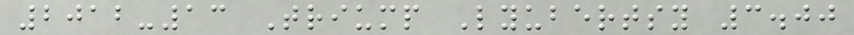2012-13 Triump Lyubertsy 3.00
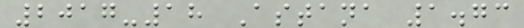2017-18 Astana 1.73
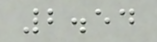2.54
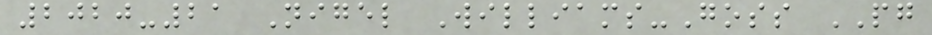2020-21 Nigel Williams-Goss PG
